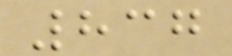837
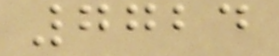7724
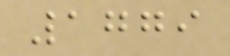1779
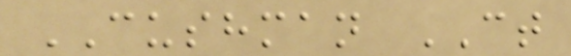CUSHMAN CT
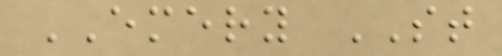EMERY ST
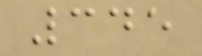345
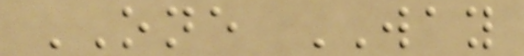ONE WAY
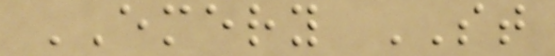EMERY ST
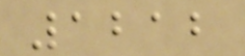1212
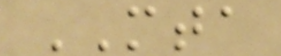MTA
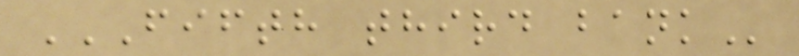FIFTH THIRD BANK
